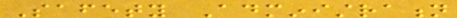Safety Administration
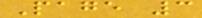Page 3
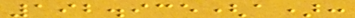192.935(a):
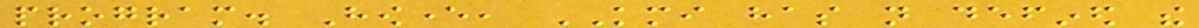program. However, KMI has not defined the
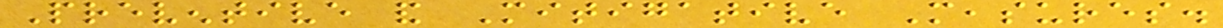Preventive and Mitigative Measures.
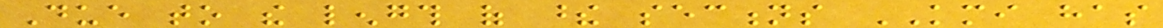Due to the length of these sections KMI has
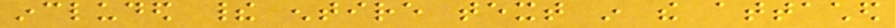included their entire text in the attached
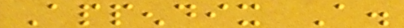Appendix A.
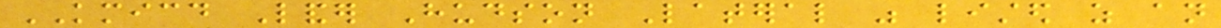KMICD Lander Hudson Lateral was listed as an
